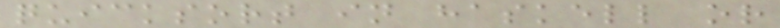quicksort in haskell or
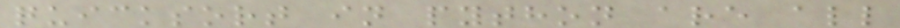quicksort in python are all
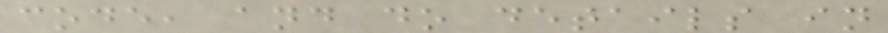code, and do details in
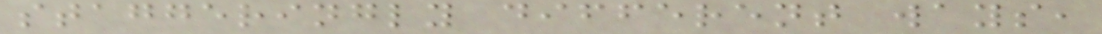staggeringly different ways,
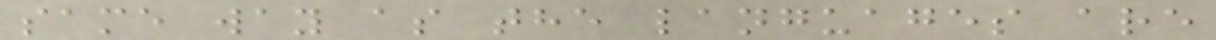same way as the languages are
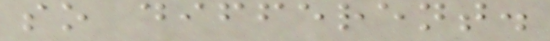so different.
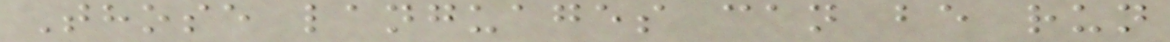Those languages can be run
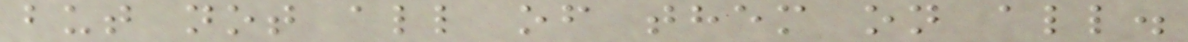but not all of them on all.
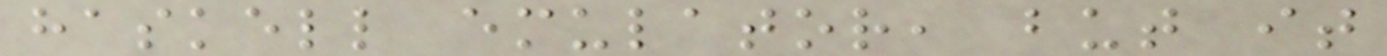haskell emulator, but it
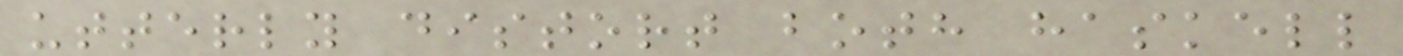utterly distort both haskell
